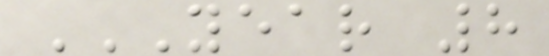YEAR 8
